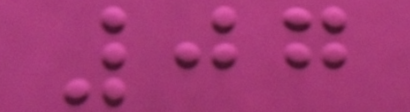07
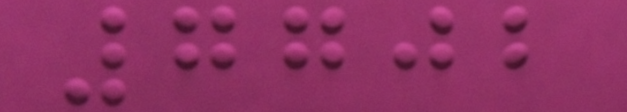7702
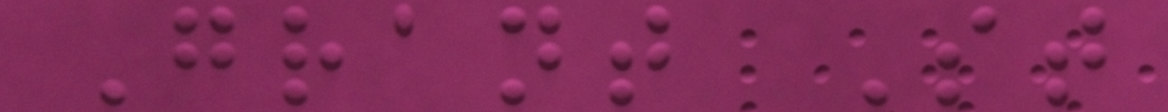Grant St
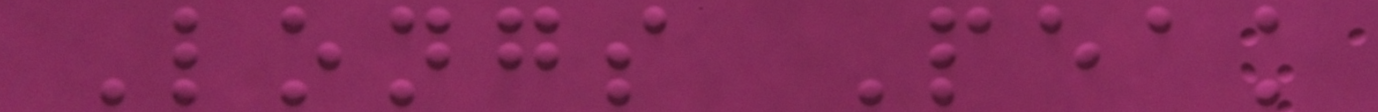Longs Peak
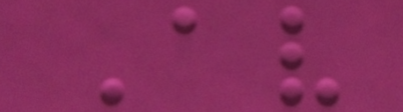Av
